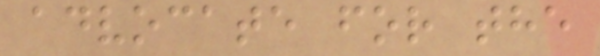advocate for the
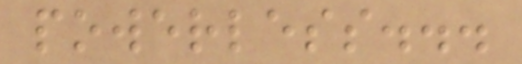powerless...
